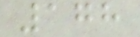178
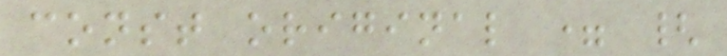const original = {
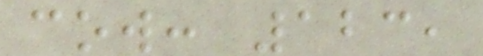cow: 123,
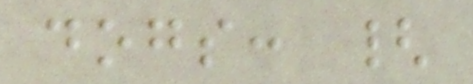dogs: {
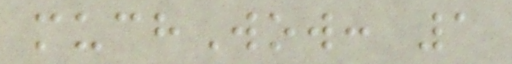muchWow: 1
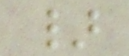}
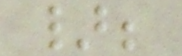};
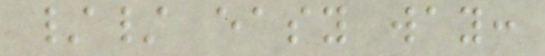// easy way:
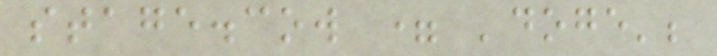stage.cow = 'doge';
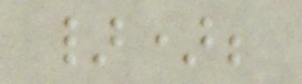});
